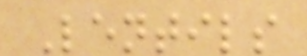Lentils
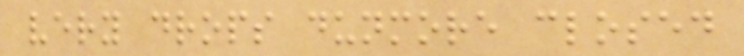very drops dunmore closed
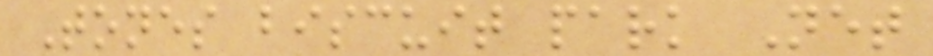Tones biscuit park Net
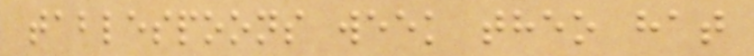tablespoons week theo hat
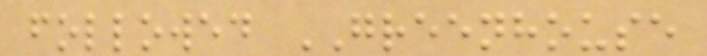followed GREENHOUSE
